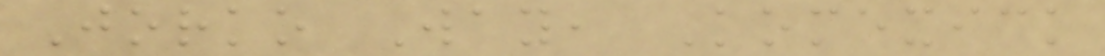Jorko Way, Komexick
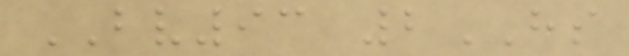BV93 2HS
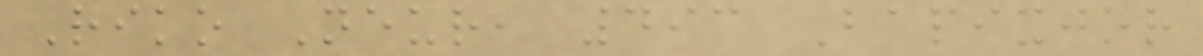Riko Neur, 493 Bapixjor
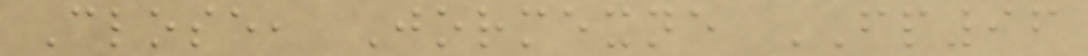Close, Jormexne FP96
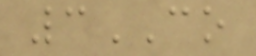3CO
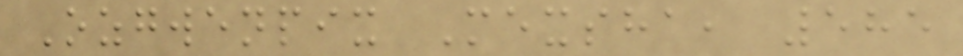Ozgwenpix Mexsha, 585
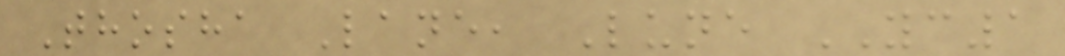Thosha Lane, Lune YC1
